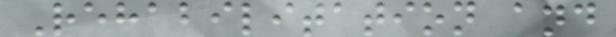Rehabilitation and
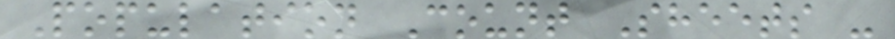Population Count Sheets -
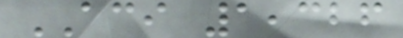ACI 1,326
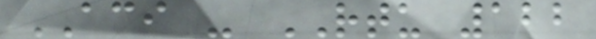ACI - RTU 122
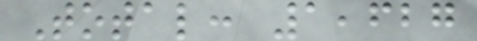Total: 1,627
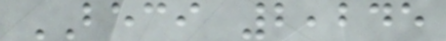BECI 2,245
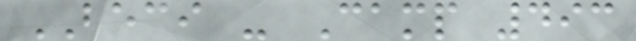BECI - Camp 493
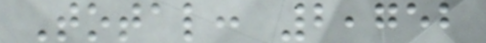Total: 2,752
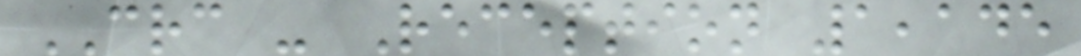CRC - Reception 1,145
